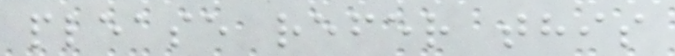please refer this
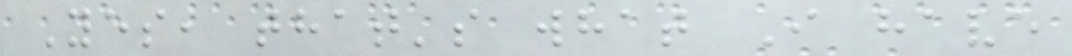Yes, that's what I have
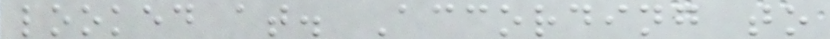looked at. According to
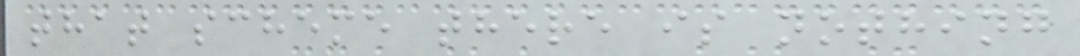that scheme there is nothing
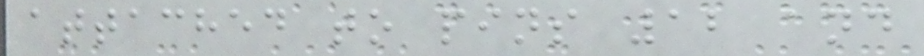attached to pins 12 and
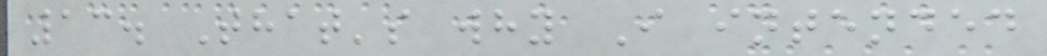13. That's why I intended
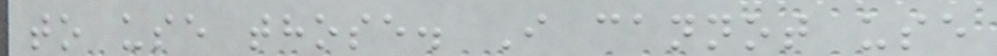to use those. I cannot use
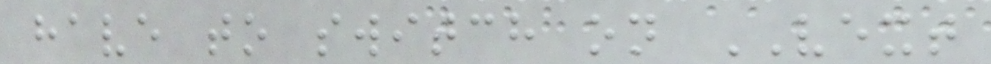have to switch on VEXT
